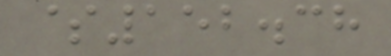$152.38
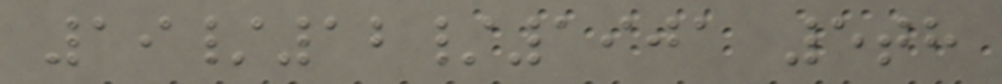19/12/1901 5th
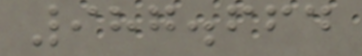987.664
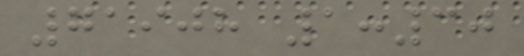71908 1:30
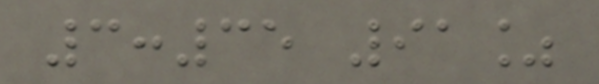3:35 91%
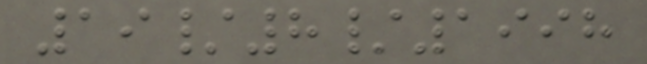19/8/1998
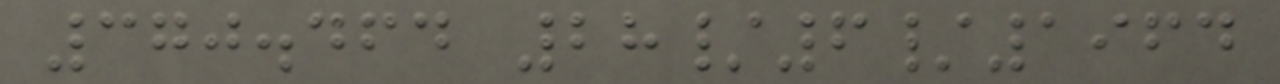370.464 28/6/1964
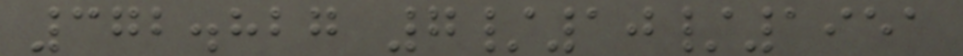372.827 7/10/1951
